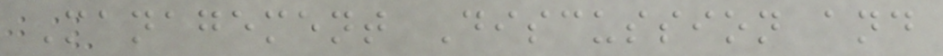Management Discussion and
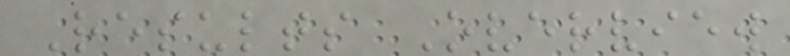Results Overview
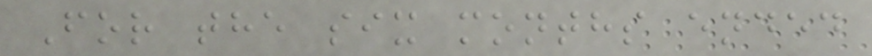For the six months ended
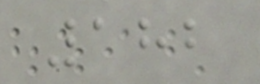182
